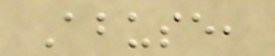Abuse,
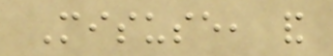Misuse, and
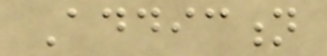Addiction
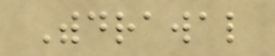Withdrawal
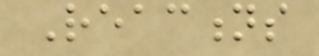Reactions
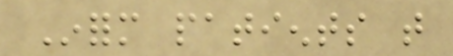Inform patients that
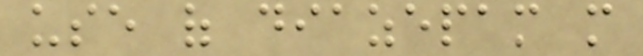use of diazepam more
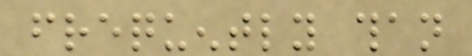frequently than
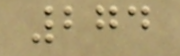274
